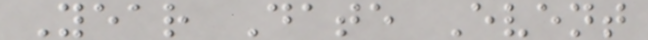Year Date Event
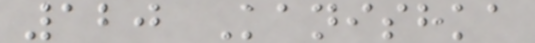120 Kanishka
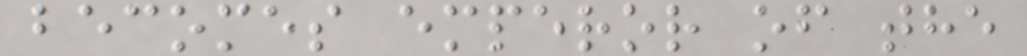becomes emperor of the
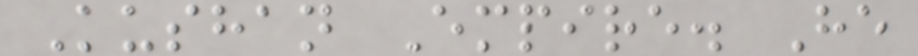Kushan Empire. He
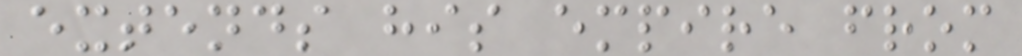extends his empire from
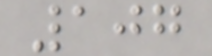107
